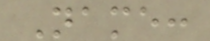Name:
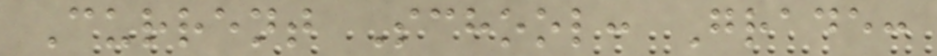Current School: Grade:
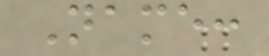Name:
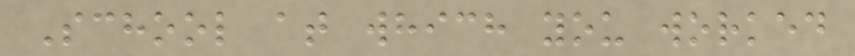School at which you worked
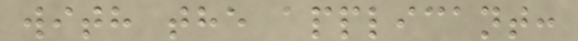with the applicant:
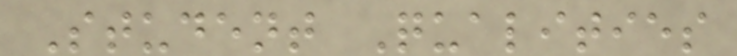Student Qualities
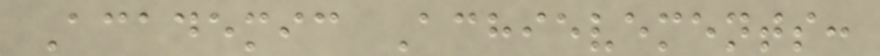Academic Achievements:
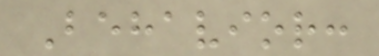Behavior:
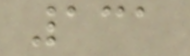131
